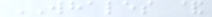WHALES &
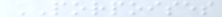PORPOISES
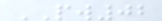PW02
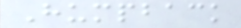Humpback
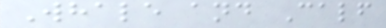Whale and Calf
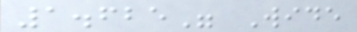1.625" Wide
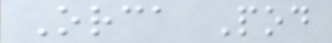Orca Pod
